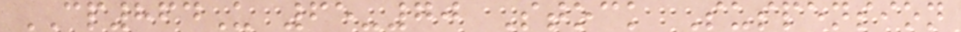CP864U 65-70 Stock Suspension
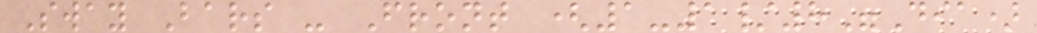Sway Bars - Front (1-1/8"Dia)
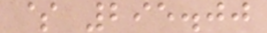$ 295.00
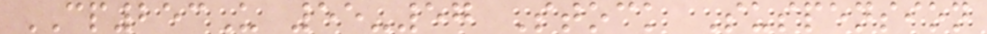CP253U 55-57 Stock Suspension
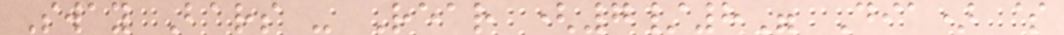Sway Bars - Rear (7/8" Dia) $
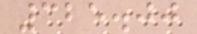325.00
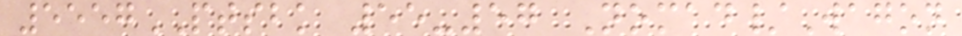5557PTSBK 55-57 Nomad/Wagon
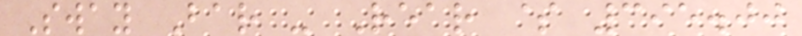Sway Bar - Rear $ 395.00
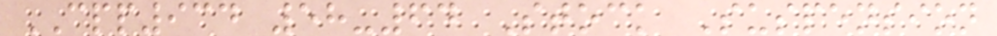CPP934 58-64 Stock Suspension
